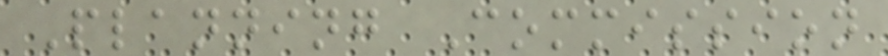Planning Commission
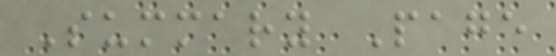Summary Page
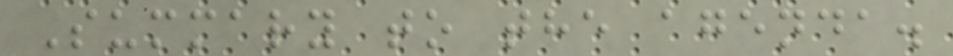Summary to the agenda.
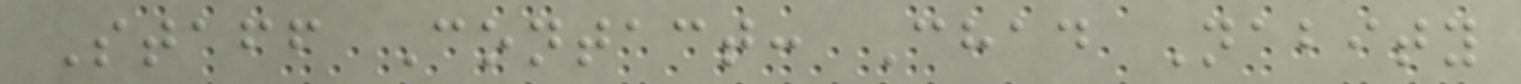Staff Contact: Chad Nabity
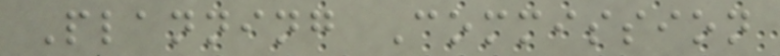Planning Commission
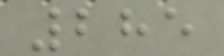285
